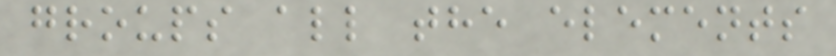groups all the elements
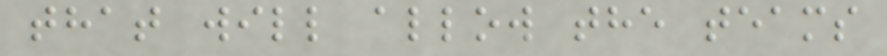that will allow the teams
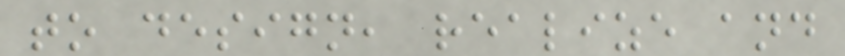to design, realize and
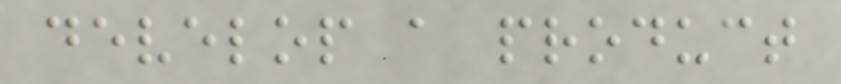develop a product
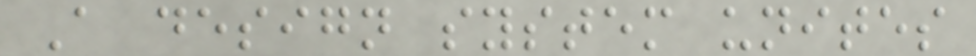A design system unites
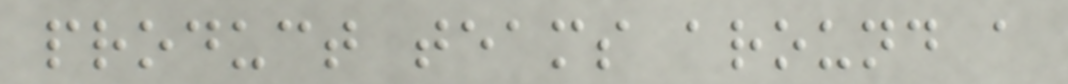product teams around a
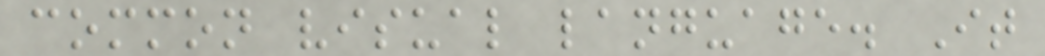common visual language. It
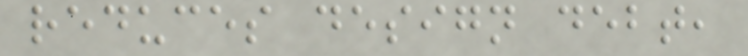reduces design debt,
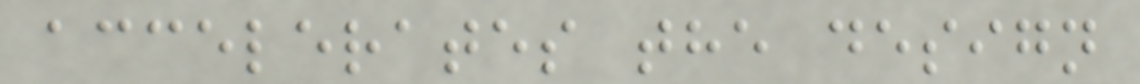accelerates the design
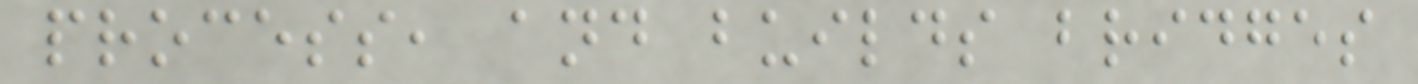process, and builds bridges
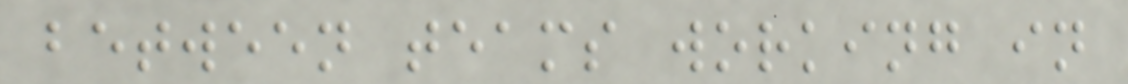between teams working in
